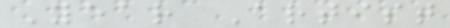Year Artist
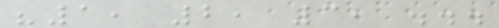"1, 2, 3, ...
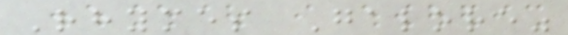Rhymes Galore"
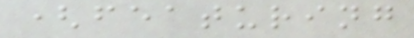(featuring
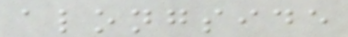alongside
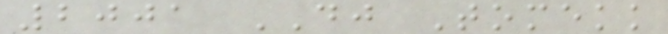2001 DJ Tomekk
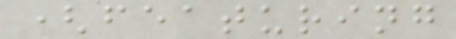(featuring
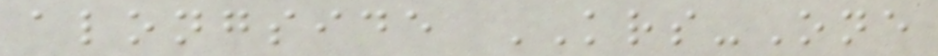alongside KRS-One
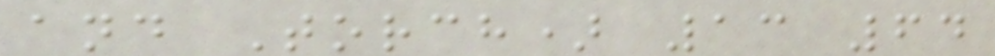and Torch) 13 64
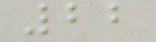22
